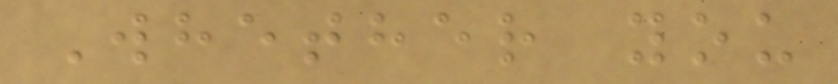Whether you
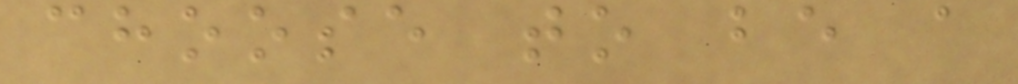choose to be a
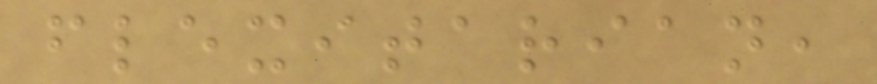flexitarian,
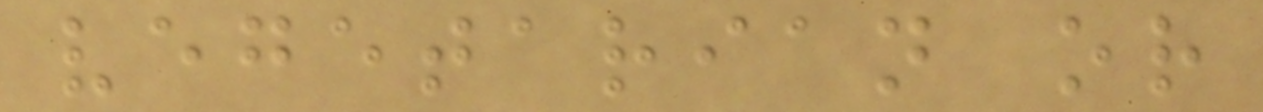vegetarian or
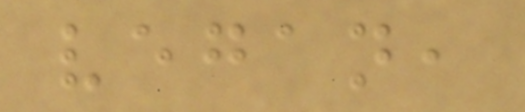vegan,
